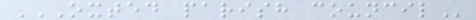OXTED PARISH COUNCIL
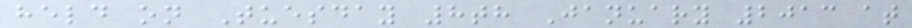held on Tuesday 8th January 2013 at
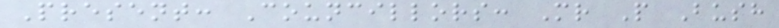Present: Councillors: Mr P Bush
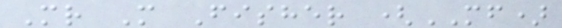Mr M Fisher (MF)
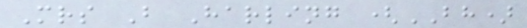Mrs B Harling (BH)
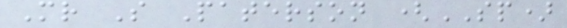Mr S Paterson (SP)
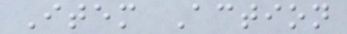Item Action
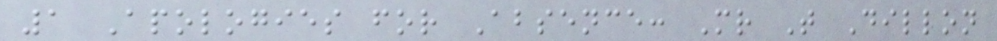1 Apologies for Absence: Mr T Dillon
